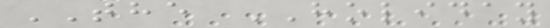THE HOLIDAY
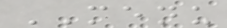MENU
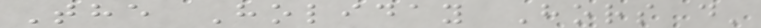The Holiday Hors d'
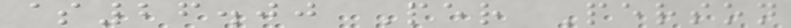$26.00 Per Person
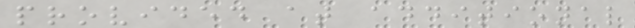provided at additional
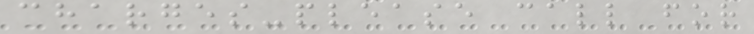charges-please call for
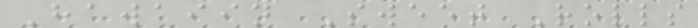Hawaiin Sweet Rolls
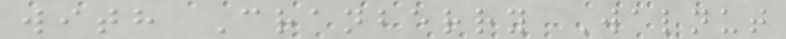with Cranberry Walnut
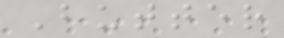Butter
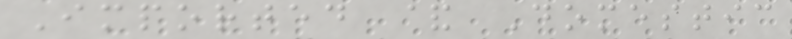Imported & Domestic
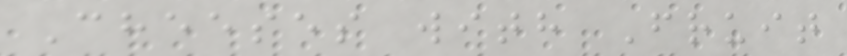Cheeses with Fruit
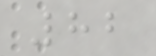82
